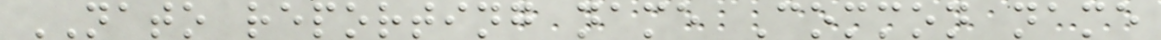NATO reporting name Common name
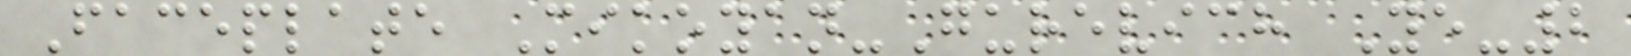Faceplate Mikoyan-Gurevich Ye-2
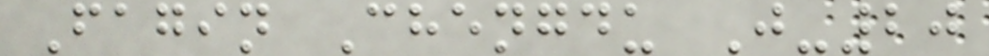Fagin Chengdu J-20
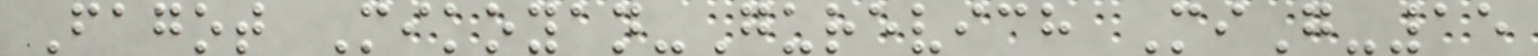Fagot Mikoyan-Gurevich MiG-15
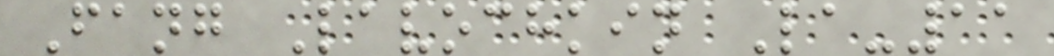Fang Lavochkin La-11
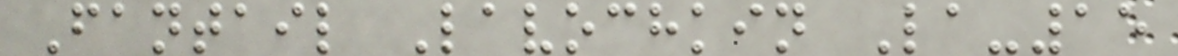Fantail Lavochkin La-15
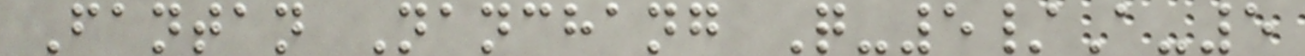Fantan Nanchang Q-5/A-5
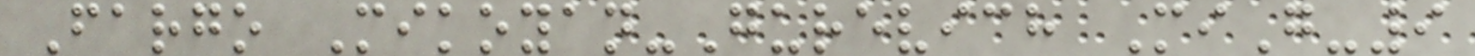Fargo Mikoyan-Gurevich MiG-9
